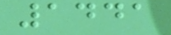1441
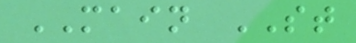MAIN ST
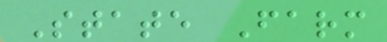State Farm
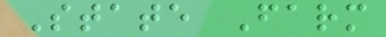State Farm
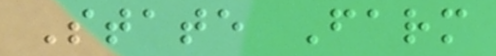State Farm
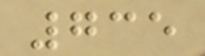735
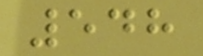548
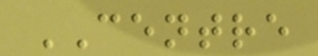CENTRE
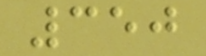350
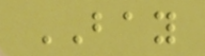BAY
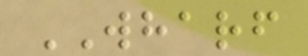WHARF
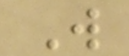W
